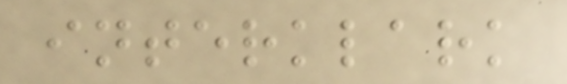interklark
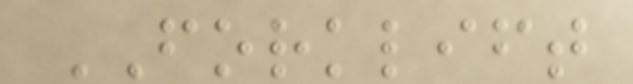FORKLIFT
